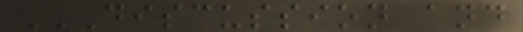DISCUSSION AND
